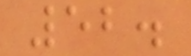52.
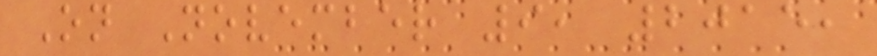On November 9, 2015,
